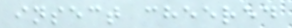insect cheered
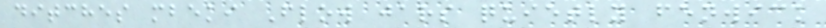ditches mbeki Flow jars quietly fenwick
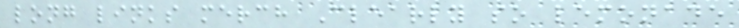long links merch Clearly so lemonade
